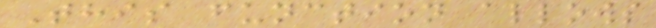This function allows
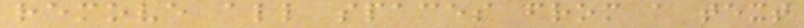remove all spaces from a text
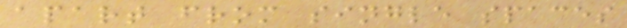apart from single spaces
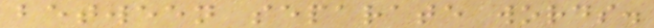between separate words.
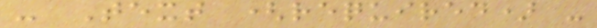- Text (required) -
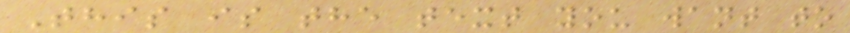This is the text you want to
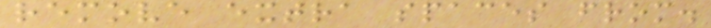remove extra spaces from.
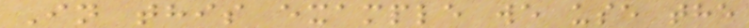In this example we use the
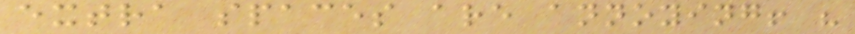extra spaces are annoying! "
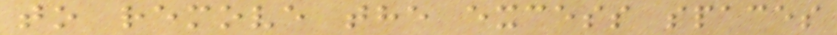to remove the excess spaces
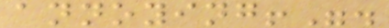annoying!".
